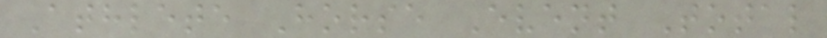Athlete Horse Event Total
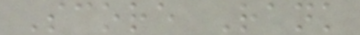Score Rank
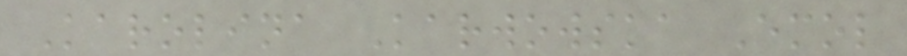Karolina Karwowska Emol
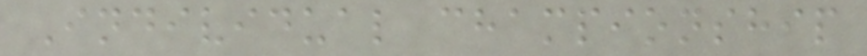Individual championship
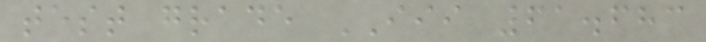test grade III 61.683
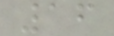16
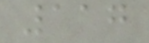117
